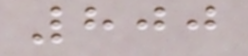800
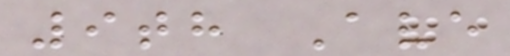9th Ave
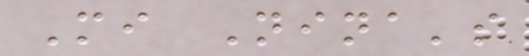Mi Nina's
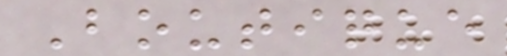Boutique
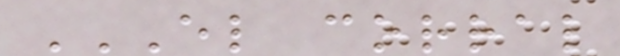EL CORRAL
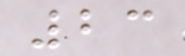23
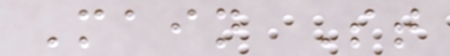Main St
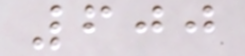600
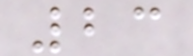23
